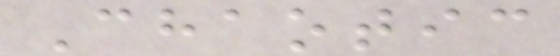Chaotic
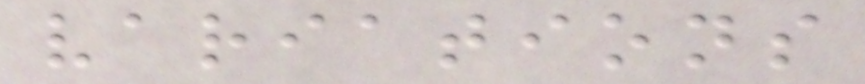variations
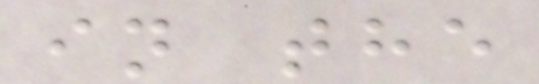in the
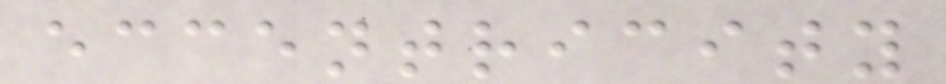eccentricity
